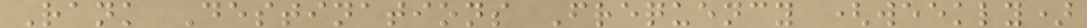Rank Destinations Frequency (weekly)
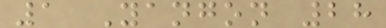1 Yangon 28
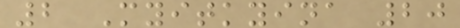2 Myitkyina 20
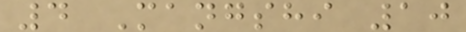4 Mangshi 10
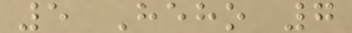5 Heho 7
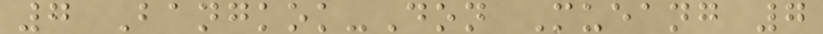7 Bangkok-Don Mueang 7
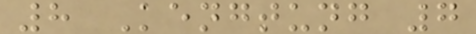8 Kengtung 7
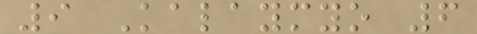9 Kalaymyo 6
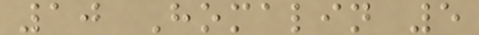10 Homalin 5
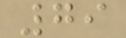79
